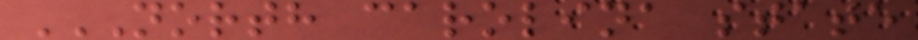NORTH CAROLINA STATE
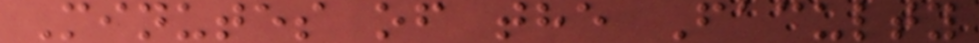Minutes of the Faculty
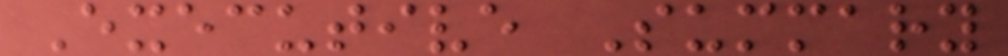Executive Summary
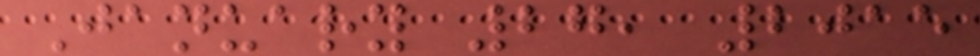January 27, 2015
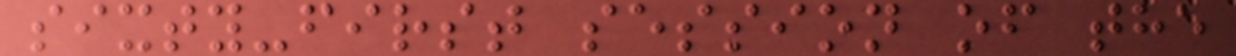sixty-first session of the
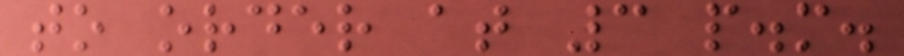to order at 3 p.m.
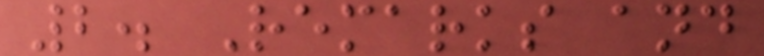2. Remarks and
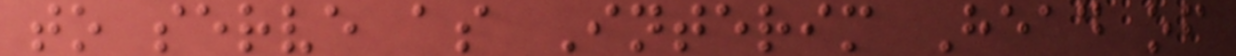to serve as Interim Head of
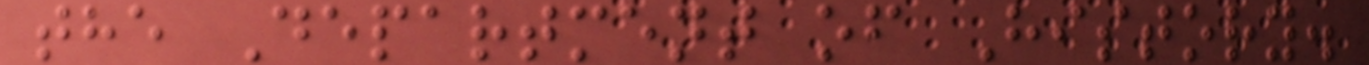the Department of History.
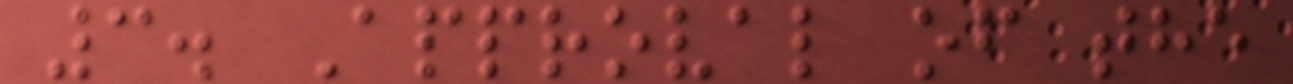3. Approval of the
